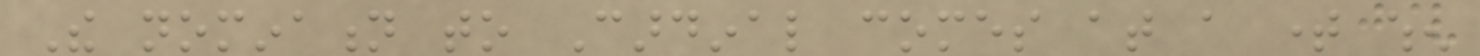The nomination to Cardinal comes at a time when
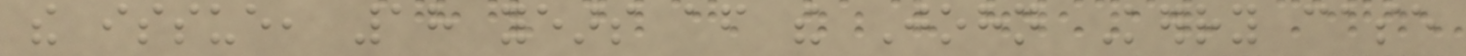the issue, 18 years after the John Kerry case
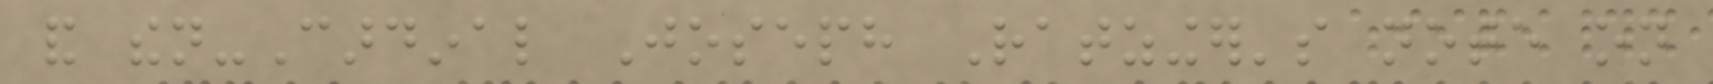and then-Cardinal Joseph Ratzinger's note on
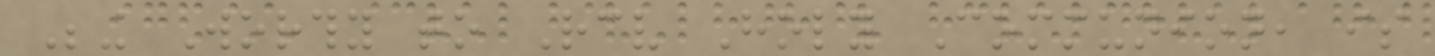Being Worthy to Receive Holy Communion, is
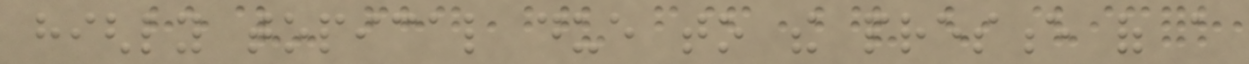highly topical due to the presence of a
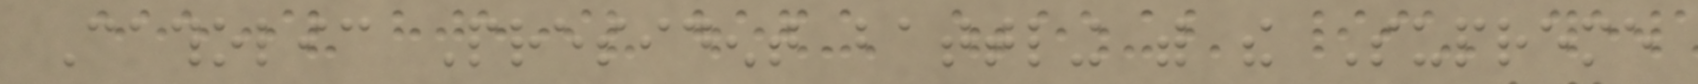Catholic President battling with the Supreme
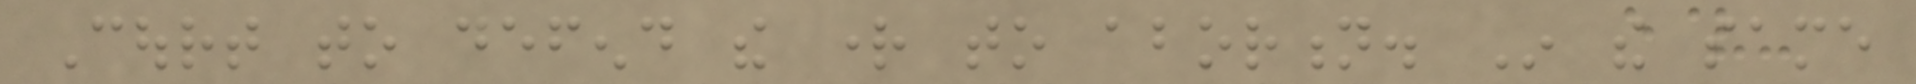Court to defend the right to abortion. In the same
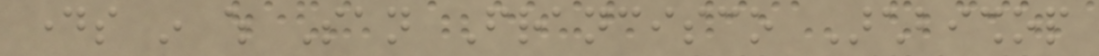days in which San Francisco Archbishop
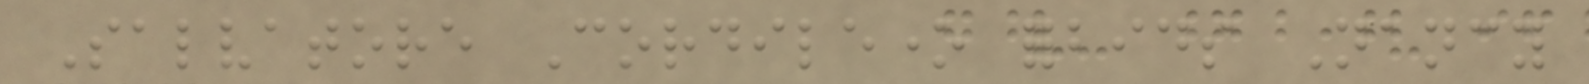Salvatore Cordileone forbids Nancy
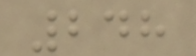248
